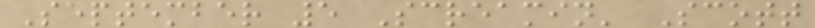September 5 Screamin' Scott
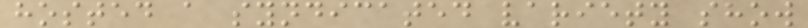hosted a syndicated variety show
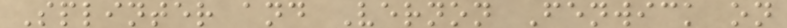Splinter and Vernon Fenwick on
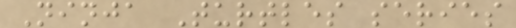Ninja Turtles series
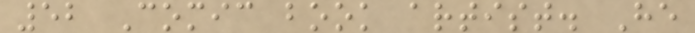52 Comic book artist. He
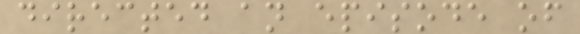directed an episode of
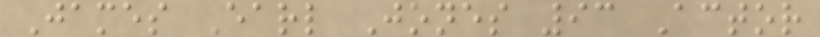James Earl Jones 93 Actor
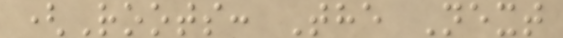(Roots: The Next
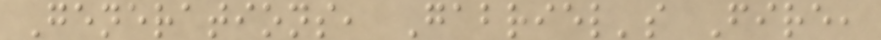Generations, Gabriel's Fire,
